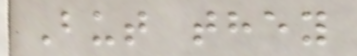But they
